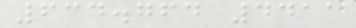634.764 4411
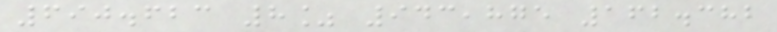690.623 8% 943,875 162.382
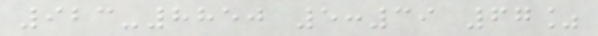923-8850 5:39 67%
